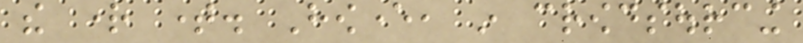the right time. However, in crowdsourcing
